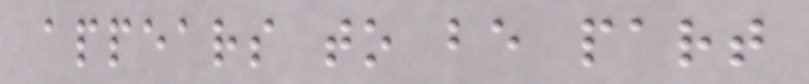appears to be part
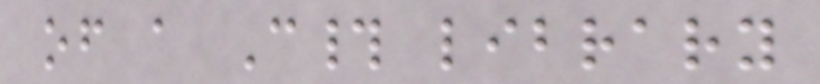of a C# library
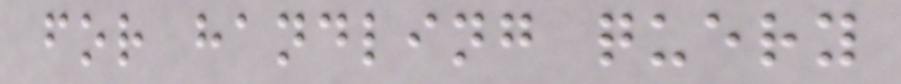for handling query
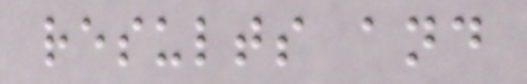results and
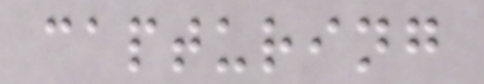capturing
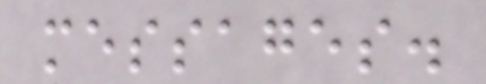messages.
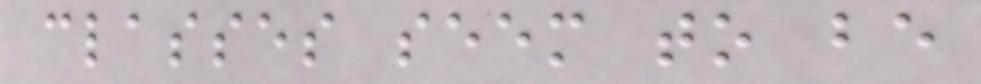classes seem to be
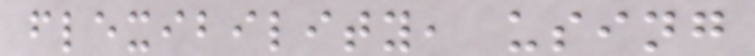flexibility, using
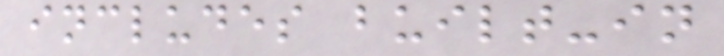includes built-in
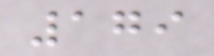179
